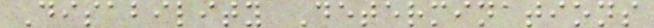Disability Determinations
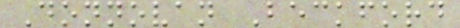Donnovan Beckford
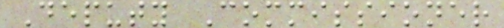Deputy Commissioner
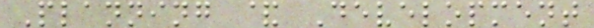Planning & Development
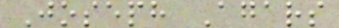Joseph Agars
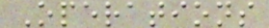Operations
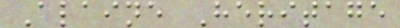Alaine Heritage
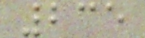235
